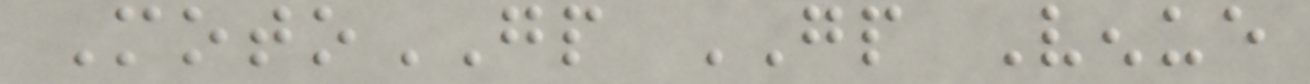MotoGP GP Venue
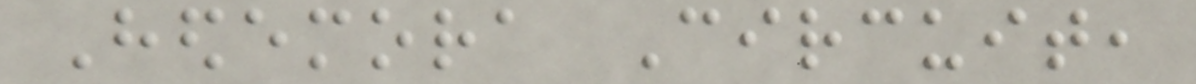Hedemora Circuit,
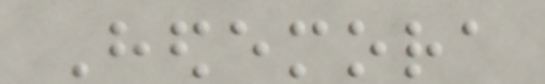Hedemora
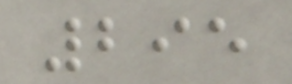295
